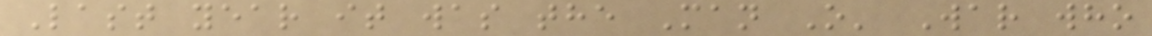Last year it was the Man O' War who
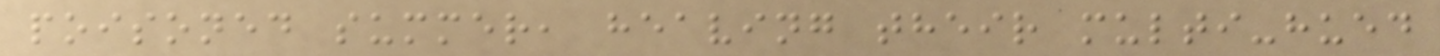poisoned summer, heaving their multi-hued
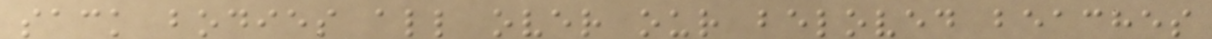sack bodies all over our beloved beaches
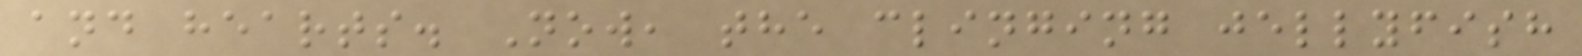and hearts. Now, the clinging jellyfish
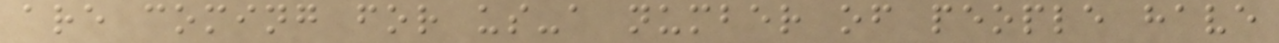are coming for us-a number of people have
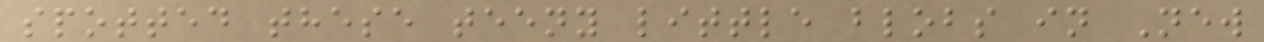spotted these teeny little blobs in New
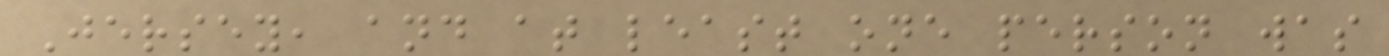Jersey, and at least one person was
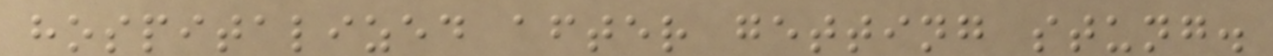hospitalized after getting stung.
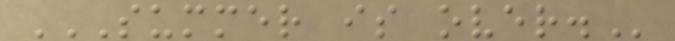SUMMER IS OVER.
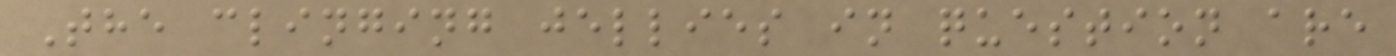The clinging jellies in question are
